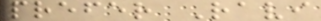prefer Ravi
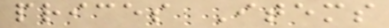prices Items
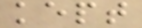kept
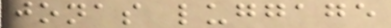jonas luggage
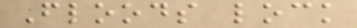Floods lock
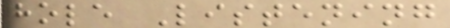hole Listening
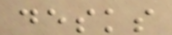desks
